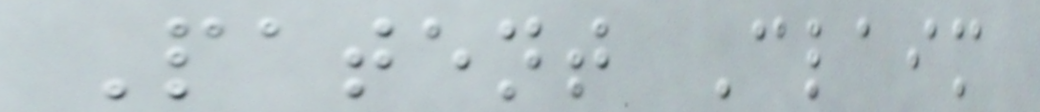Patent Claim
